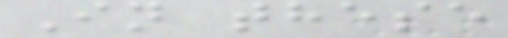In these
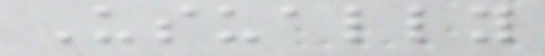Usually
